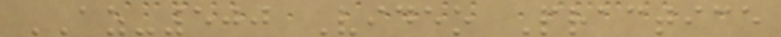AZ-500 Video Practice
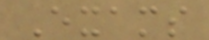Exams
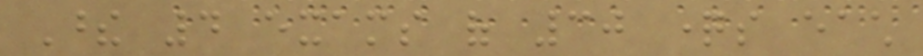These 4 exams of 30 questions each
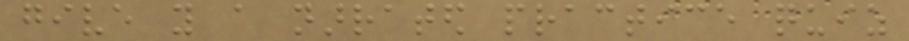give you a narrated practice quiz
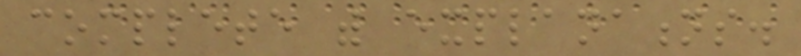complete with explanations.
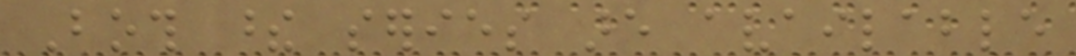Both these series are available
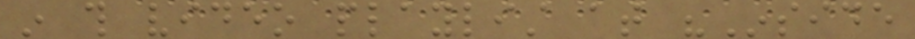in this video playlist at "Inside
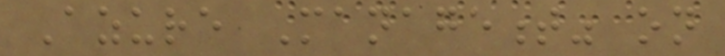Azure Management" on
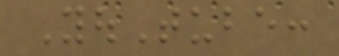YouTube:
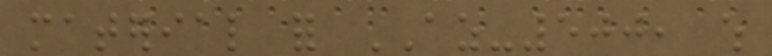material for AZ-500, which
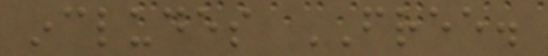includes FREE.
